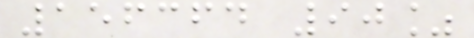156364 90%
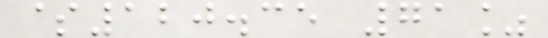$120.35 71%
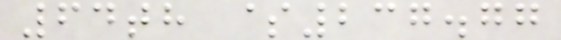64th $237.77
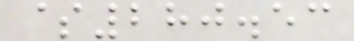$280.53
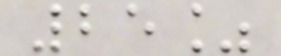25%
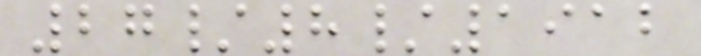27/8/1912
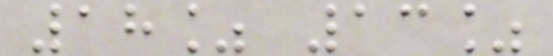18% 13%
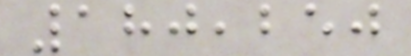180,250
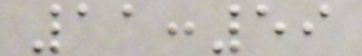11:59
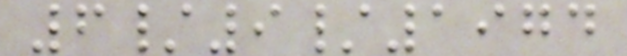6/9/1974
